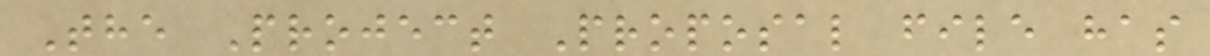The Project Proposal file has
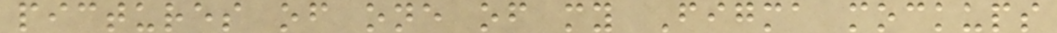pictures of one of my Figma mockups
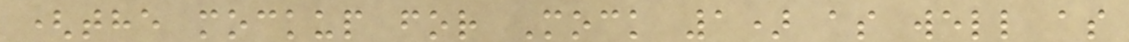(the mockup for Mock 1) as well as
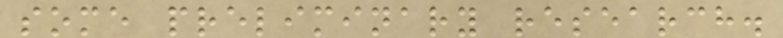some preliminary research.
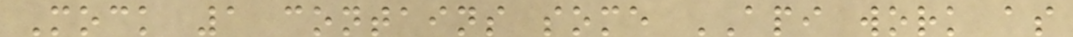Mock 1 contains some API work as
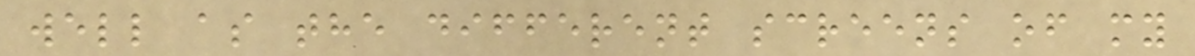well as the different screens of my
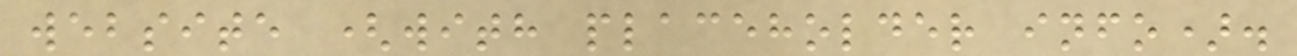website (with placeholder info).
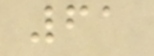61
